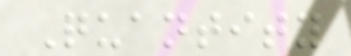Quantity
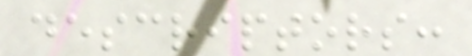descriptors:
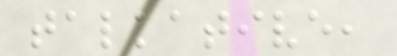talkative,
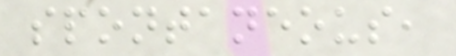spontaneous,
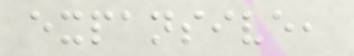expansive,
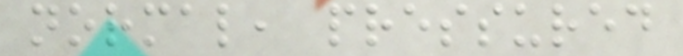normal, pressured
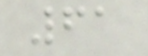61
